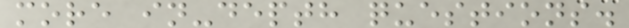more in-depth questions.
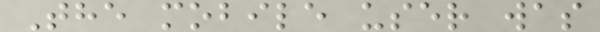The mobile user was
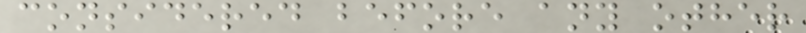considered before any other
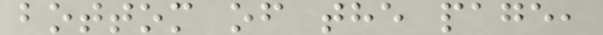bottom of the page,
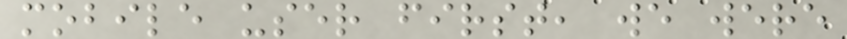mobile user first, we were
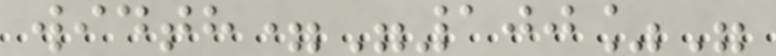width="100%"
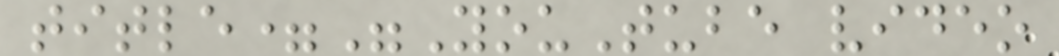title="YouTube video
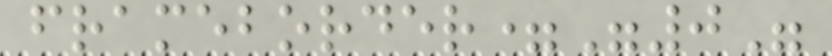frameborder="0"
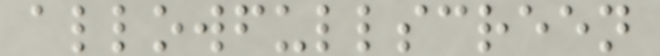allowfullscreen
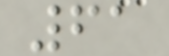61
